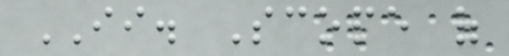II. Scope of
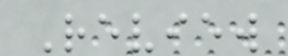Review
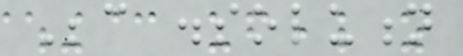Because dissolution
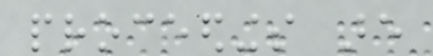proceedings are
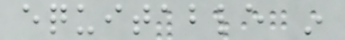equitable in
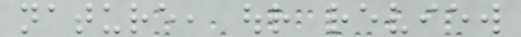nature, our review
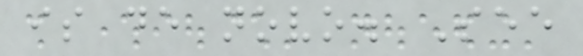is de novo. See
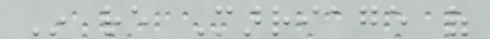In re Marriage of
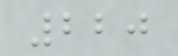220
